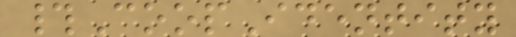#CoopIdentity
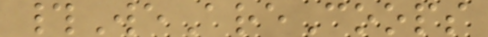#WeAreCoops
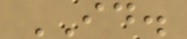ID.
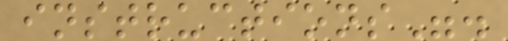instructions".
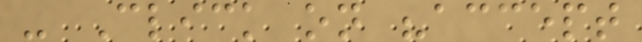- Click on "accept
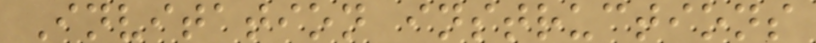Invitation instructions
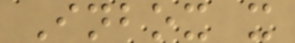Inbox x
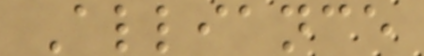Alliance
